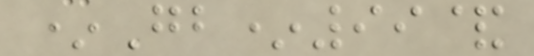*Gb*99&
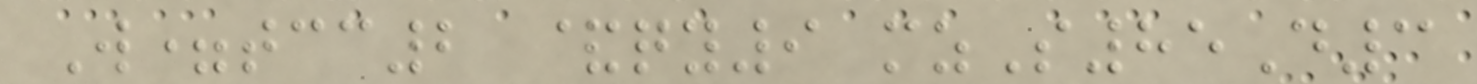W=tcc2 &qy9 mzS85D3
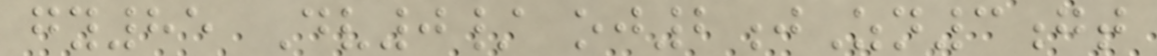gy85 Dv0/ oj2jZn3gt
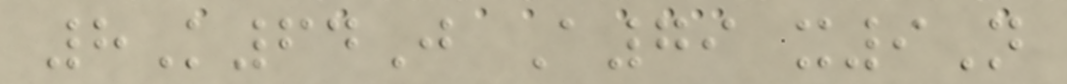8K64J A79 x9N
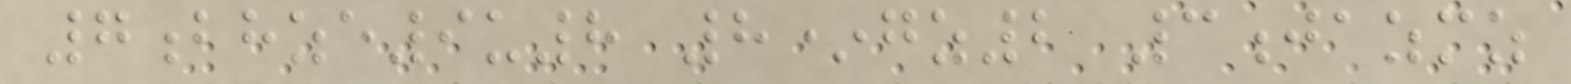7bhze9u8 8*gz2 3jazmz
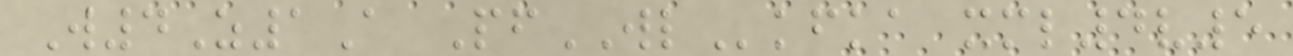W4Z1A PfWLkfka xml4v5
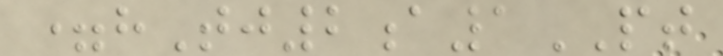=hTj2a1PT
